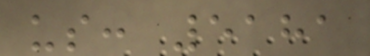us: 5181
